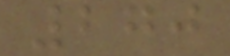270
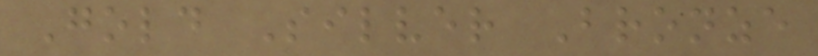Gold Silver Bronze
